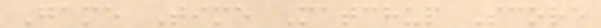Game Time Matchup Score
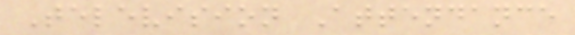Television Attendance
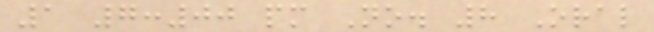1 7:00 pm No. 8 Oral
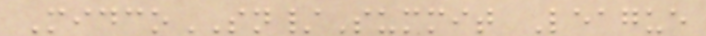MidcoSN/Summit League
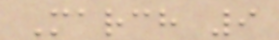March 9
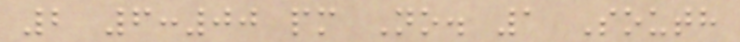2 6:00 pm No. 1 South
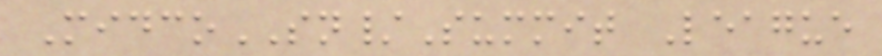MidcoSN/Summit League
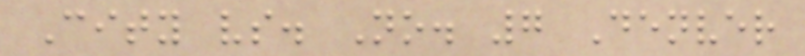City vs. No. 7 Denver
